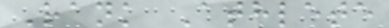Rank Athlete
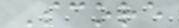Score
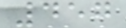457
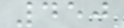450
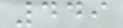449
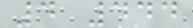4 444
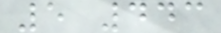5 443
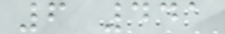6 441
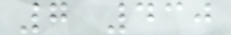7 430
